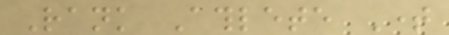Rank Athlete Time
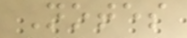Notes
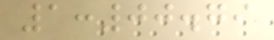1:00.79
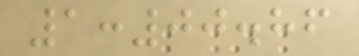1:00.86
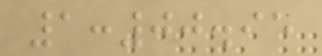1:00.95
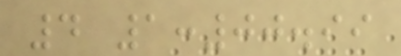4 1:00.99
